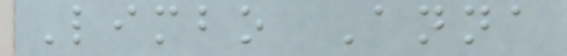Limbo Anna
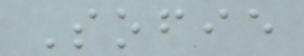Sofie
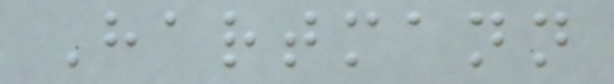Hartmann
